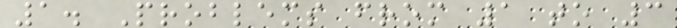1. Problems from 1 to 3
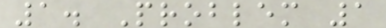1. Problem 1
